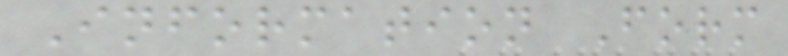Information Form
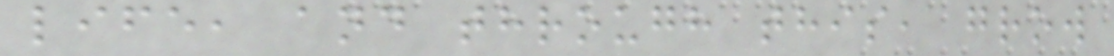life, and through this, grow
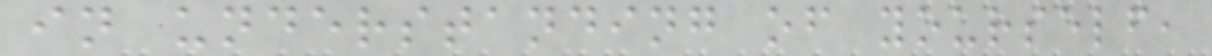in understanding of yourself,
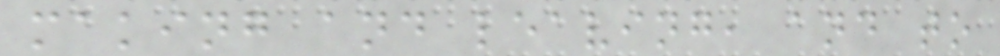making and leaving, and to
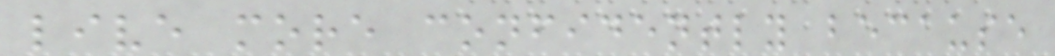live more confidently because
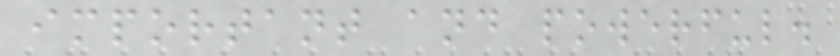important and powerful.
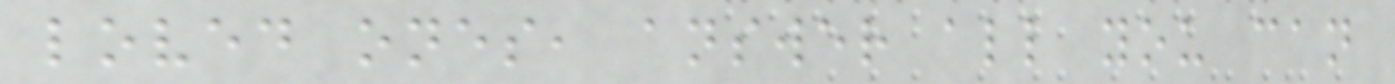loved ones, answer all you can
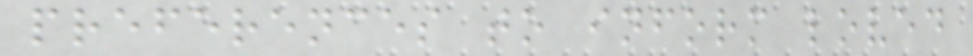preferences to inform loved
